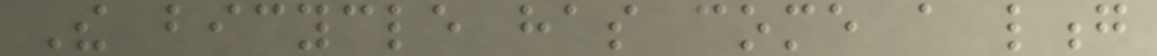The bicycle has come a long
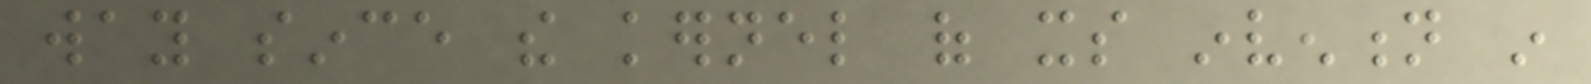way since the kernel of its invention in
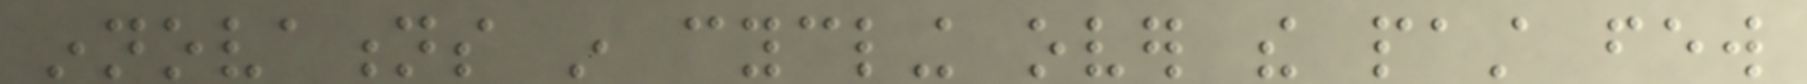innovations in cycling over the past few
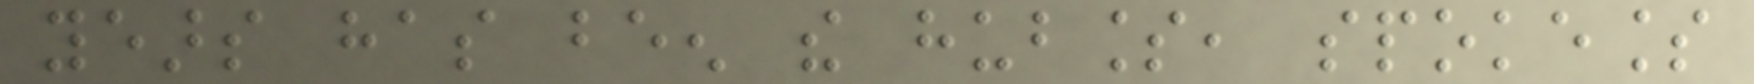years has been the hubless, spokeless
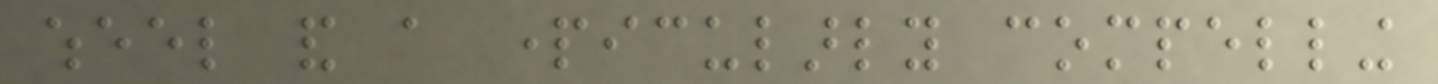wheel and a particularly compelling
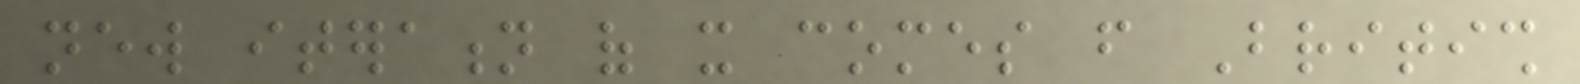new iteration of it comes from British
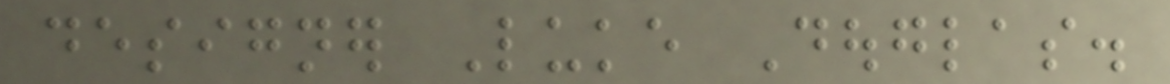designer Luke Douglas.
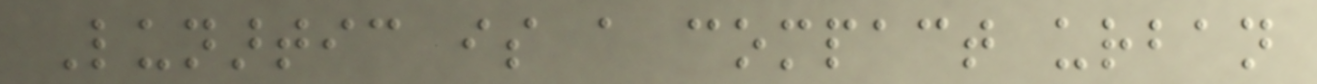Lunartic is a compact urban
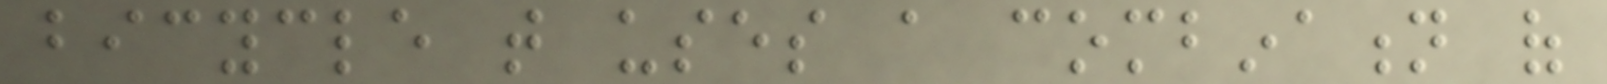bicycle that uses a combination of
